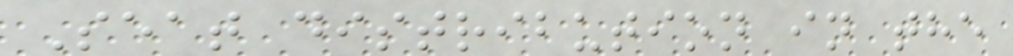Seat distribution in the
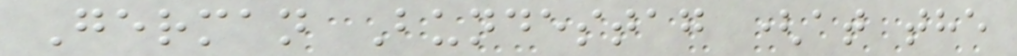German Bundestag (at the
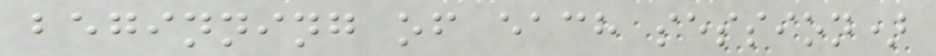beginning of each session)
